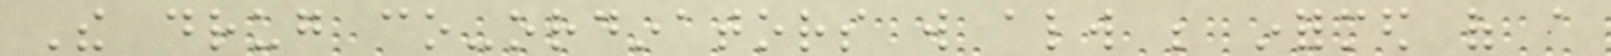The drug co-ordinators will always be informed of a
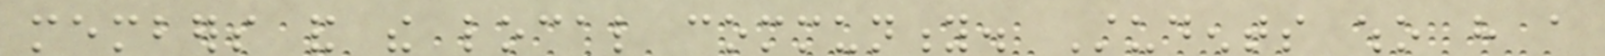members and the local community. Students who have a
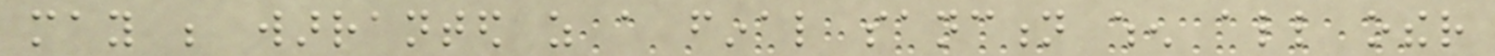may be warranted as a final sanction when all other
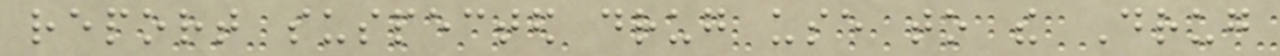report suspected drug use to the Drug
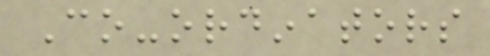Co-ordinators
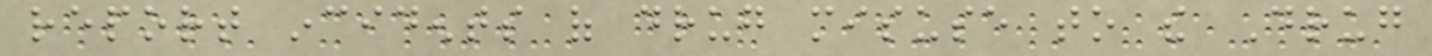report incidents of drug misuse to the Drug
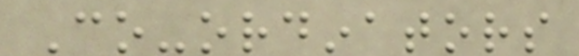Co-ordinators
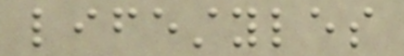lifestyles
